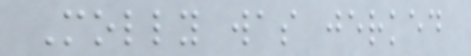Molly was jerked
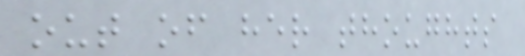out of her thoughts
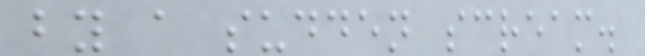by a sudden scream.
